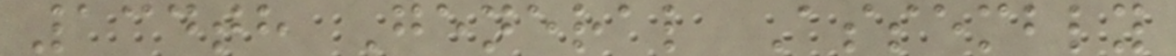134th General Assembly
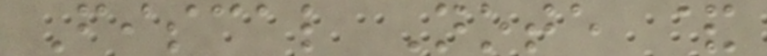Fiscal Note &
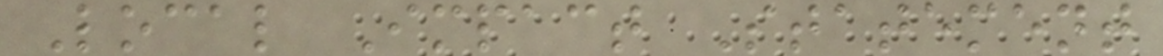Local Impact Statement
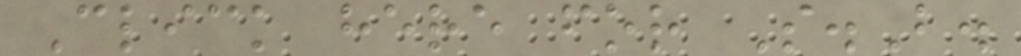Click here for S.B.
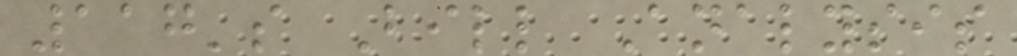117's Bill Analysis
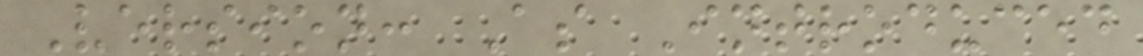Version: As Introduced
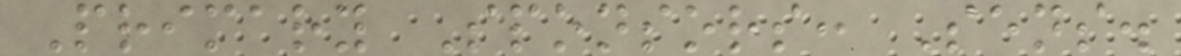Primary Sponsors: Sens.
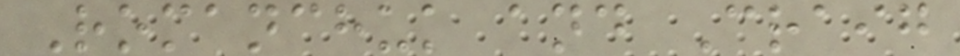Romanchuk and Craig
